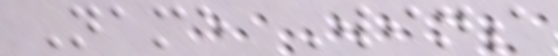Name Wins
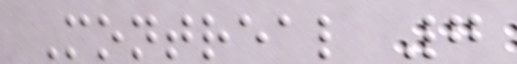Montreal 7
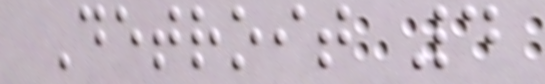Detroit 4
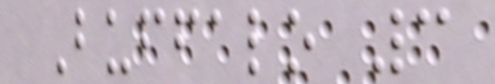Buffalo 3
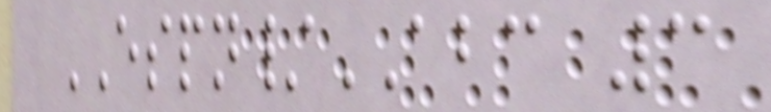ESPN/ABC 3
